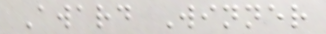Award Winner
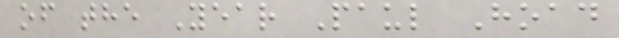of the Year Paul Hoad
